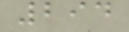294
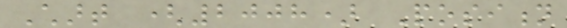Chart (2008) Position
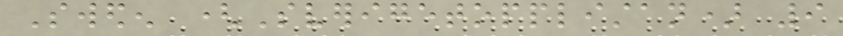Sweden (Sverigetopplistan) 9
